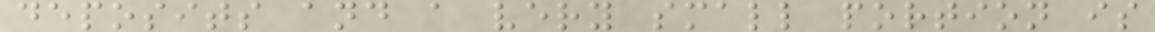deposits and a very small portion is
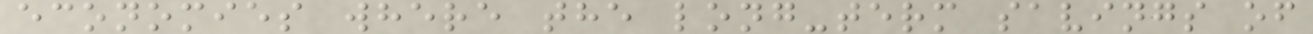economies where the long-term savings of
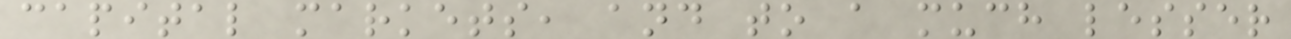capital markets, and to a much lesser
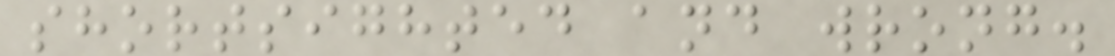shortsighted and wrong.
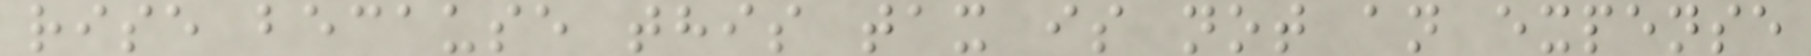rise because this tax is not an expense
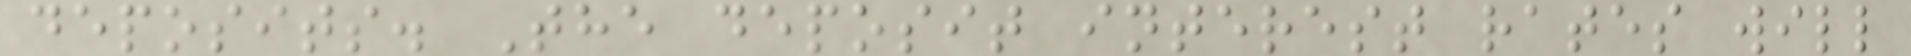deposits. The deposit interest rates will
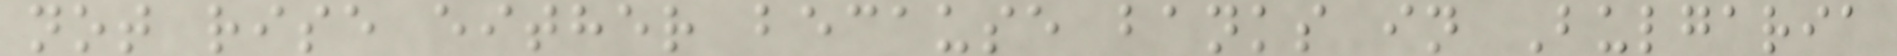not rise either because banks in Bulgaria
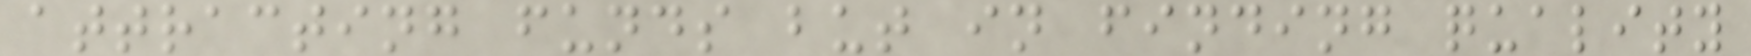attracting funds but in finding quality
